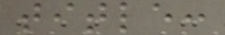title:
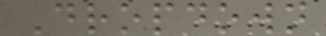Dropdown
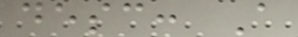desc: A
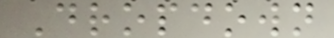Dropdown
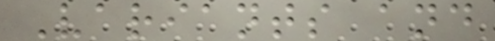Variants and
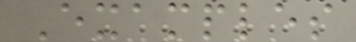Examples
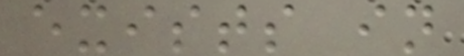exists in
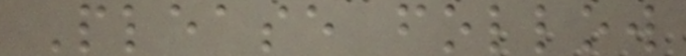Please follow
